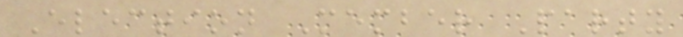Election Member Party
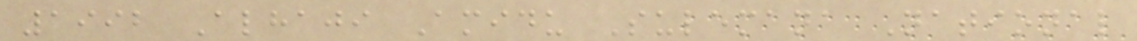1992 Alhaji Amidu Sulemana National
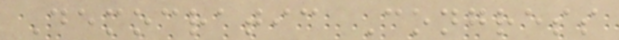Democratic Congress
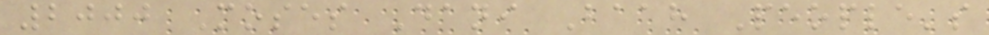2000 Moses Dani Baah People's
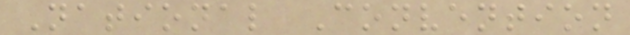National Convention
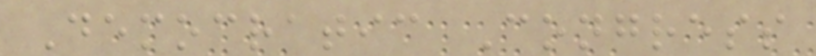Democratic Congress
